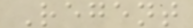Regent
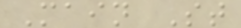Main St
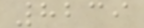8239
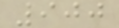900
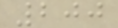200
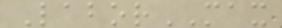LaborMAX
